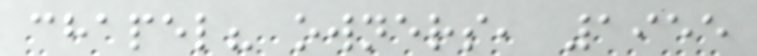chapel? owners, 1955
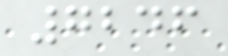7246
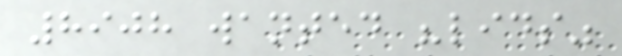8908 wanted "lids"
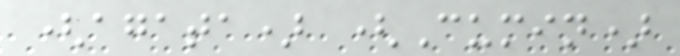(agata) (Cumin)
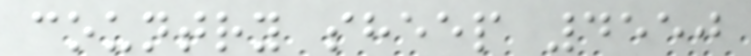country sheep 4550
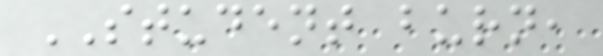STUDENT burn,
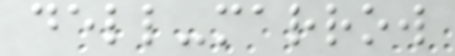dell-marrow
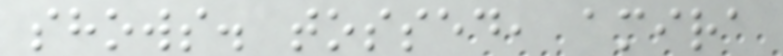shows. tossed, amira
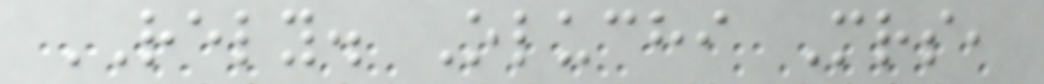RELY. Oluchi Mrs,
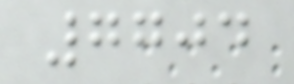7704
